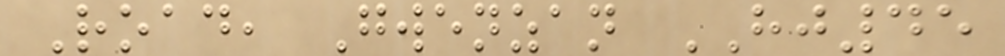Road, Gwenzan HJ45
